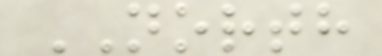NORTH
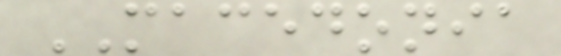MACEDONIA
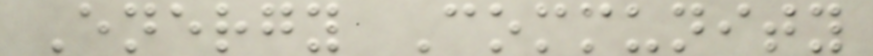Energy Community
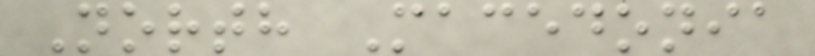North Macedonia
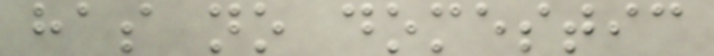has no domestic
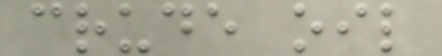crude oil
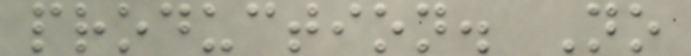production. No
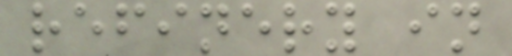refinery in
